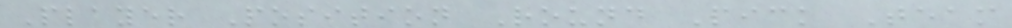Player Position Round Pick Team
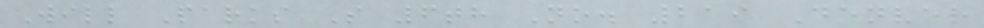Will Parks S 6th No. 219 Denver
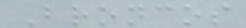Broncos
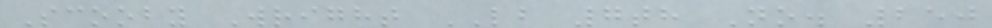Scooby Wright LB 7th No. 250
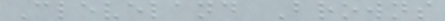Cleveland Browns
